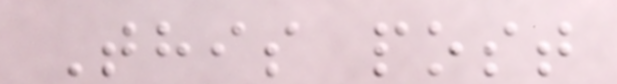This post
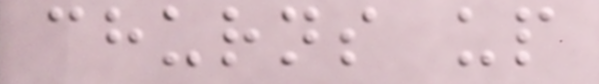churns up
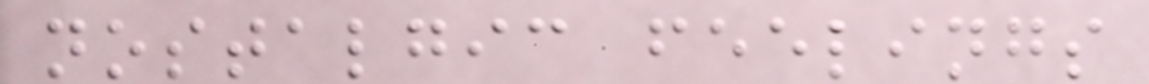nostalgic feelings
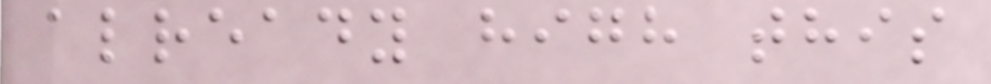already high this
